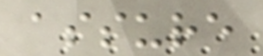assure
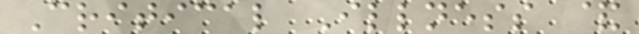Critical Illness &
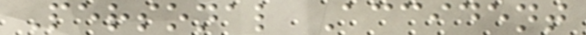Personal Accident
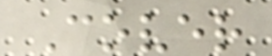Cover
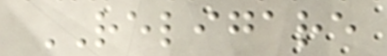RELIGARE
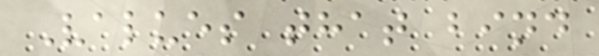Values that bind
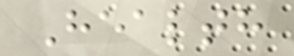Health
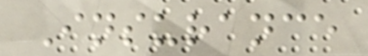Insurance
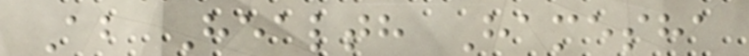Ab Health Hamesha
